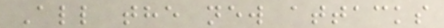All the new attacks
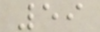59
